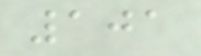101
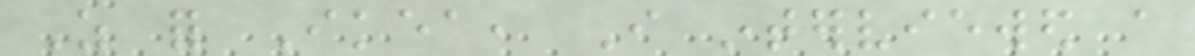As for Ikea, I interviewed a
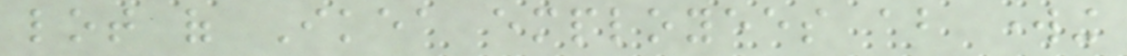lot of Ikea employees about working
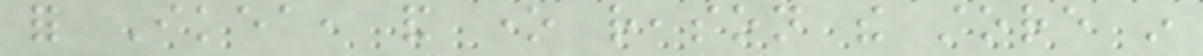for Ikea, and one reason the store in
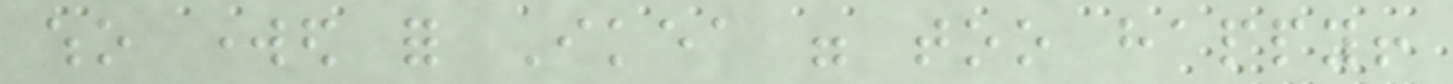who worked for Ikea were too happy!
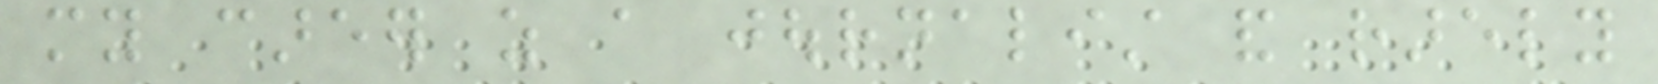my career as a journalist and rarely
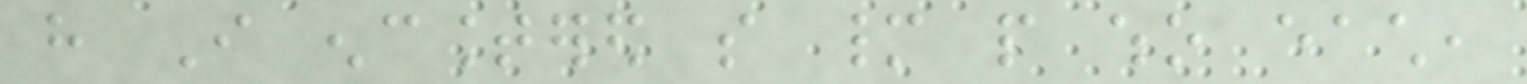have I encountered so many people who each,
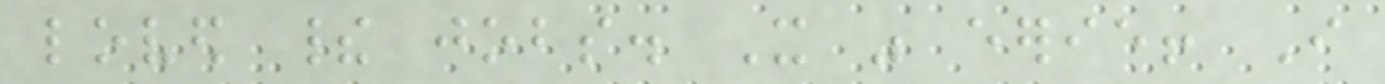loved their jobs. It was eerie! I
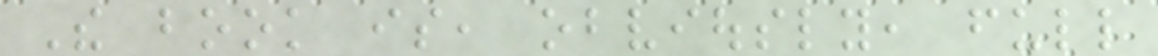The book is, obviously, full
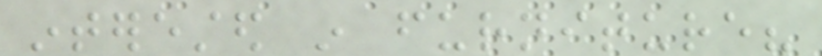interested in furniture?
